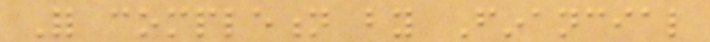For completion by Financial
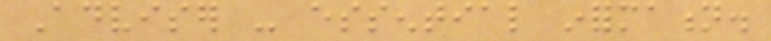Adviser - essential information.
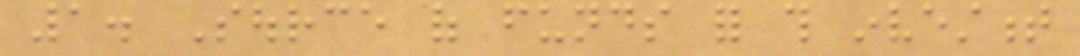1. Source of funds for this investment
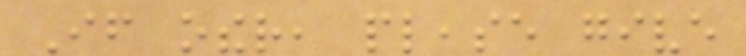If other, please give
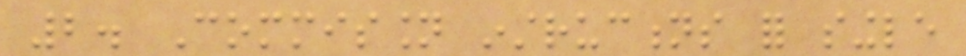2. Commission instructions for single
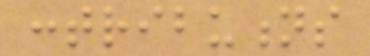contributions
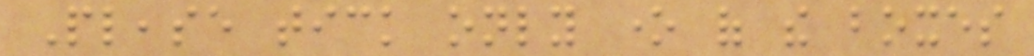Please tick only one of the boxes
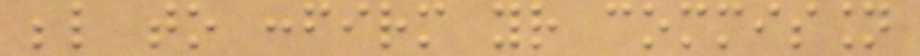below to confirm your commission
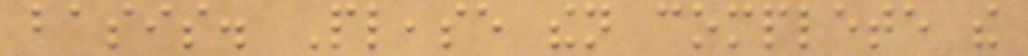basis. Please then complete the
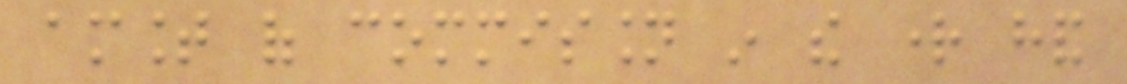amount of commission in the right hand
